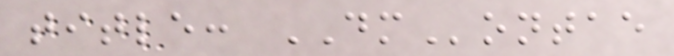title: DMontae
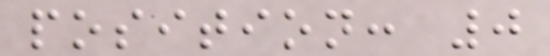position: 0
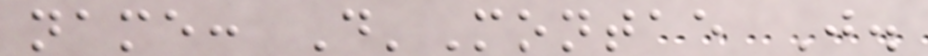name: D'Montae J.
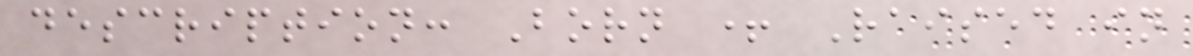description: Born + Raised in
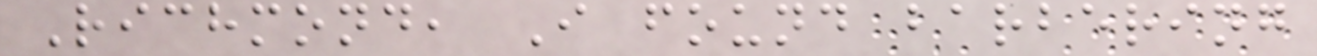Richmond, I found barbering
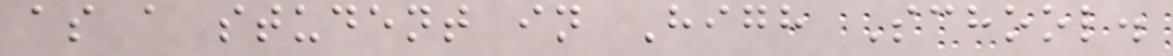as a student in High School.
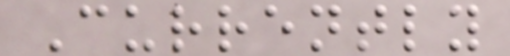Currently
